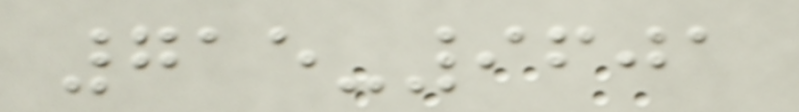715-9601
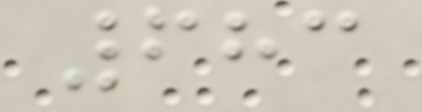683
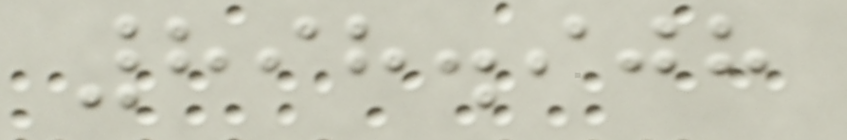898.908
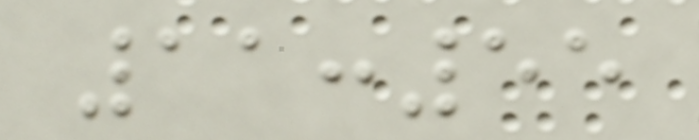11:55
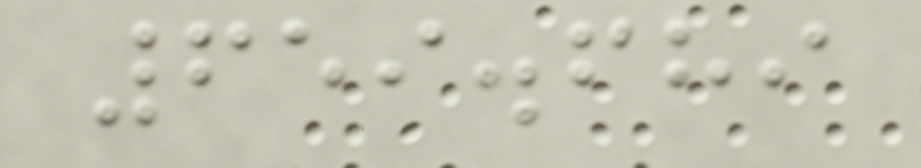659.689
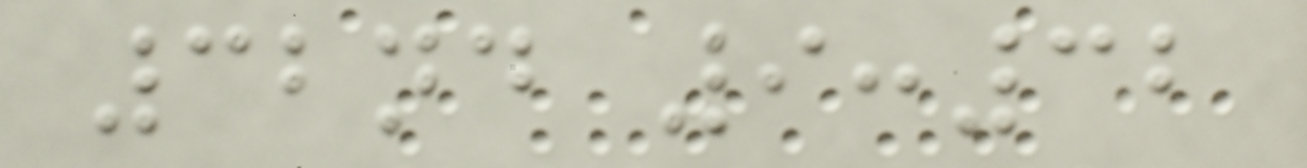32nd 9:32
